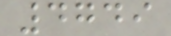4749
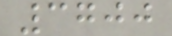3700
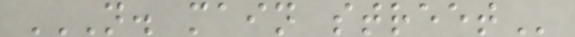N. MAIN STREET
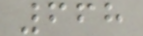668
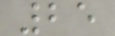25
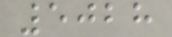5028
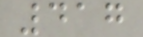417
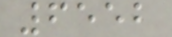6552
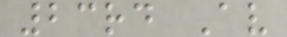23rd Av
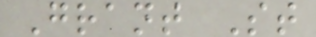Grant St
